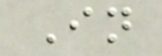In
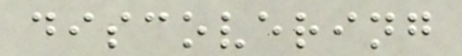discovering
